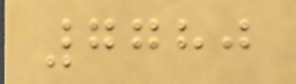7780
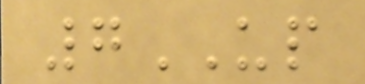7UP
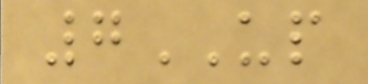7UP
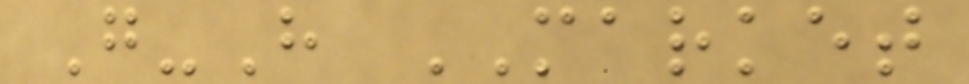G-H MARKET
